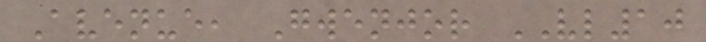Avenue, Gwenjor VL10
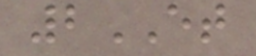2ET
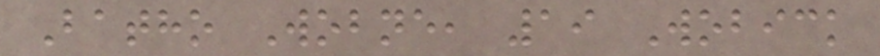Batho Wobne, 19 Wobick
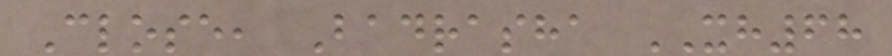Close, Badrasha XH68
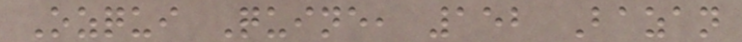Ozqui Quine, 152 Bazan
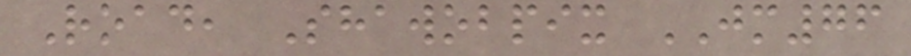Road, Shawobpix JM76
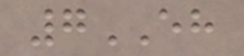7EH
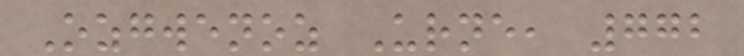Ozgwenoz Urne, 772
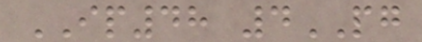IP48 4PG
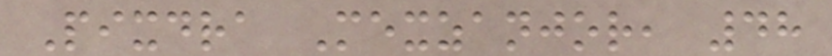Pixdra Mexzanjor, 48
